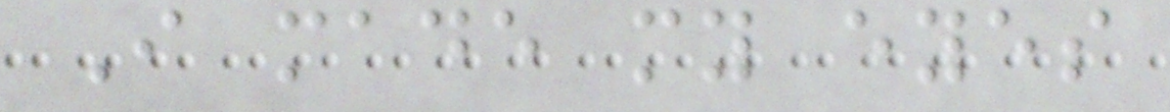I made my eyes
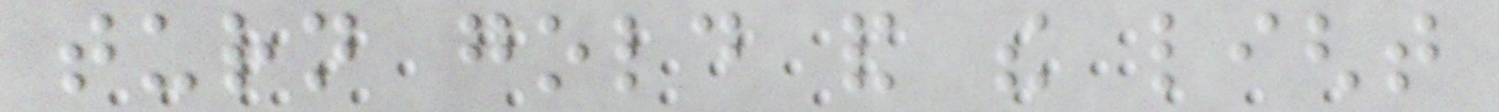turn gold and the light
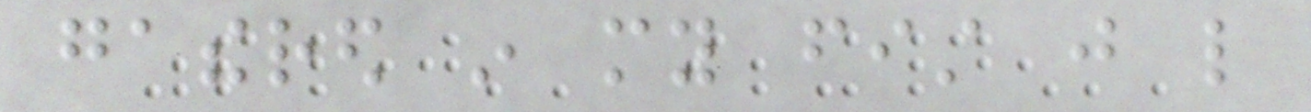gathered in my fist just like
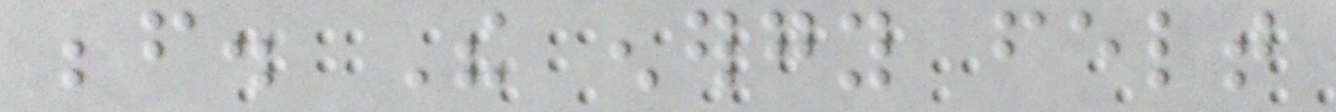before. The energy felt
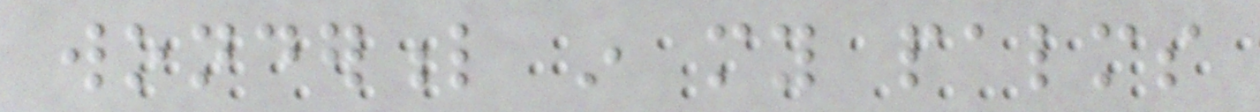wonderful in my palms
